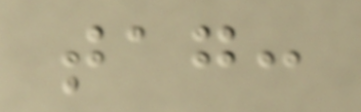tag:
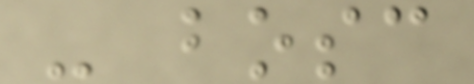- bosc
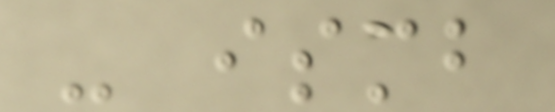- ismb
